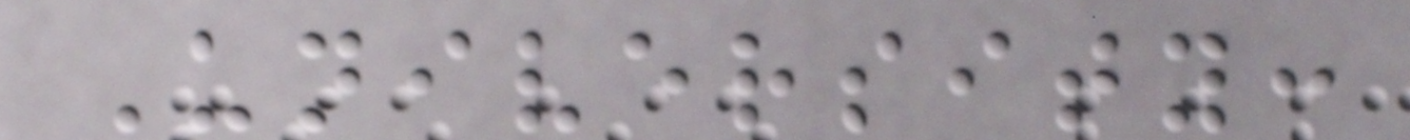University:
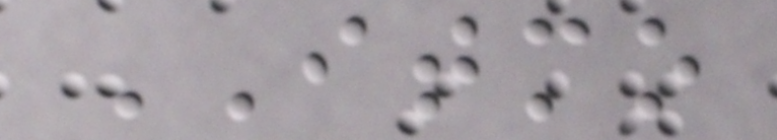ITMO
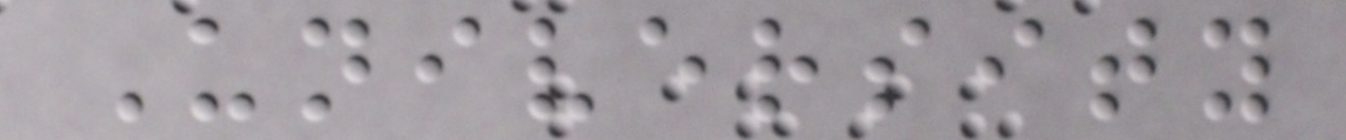University
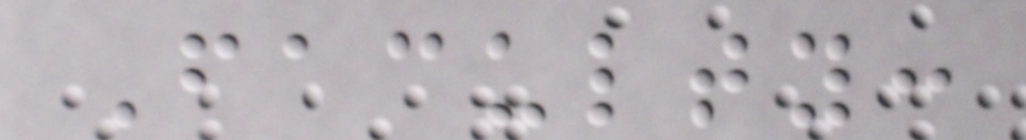Faculty:
